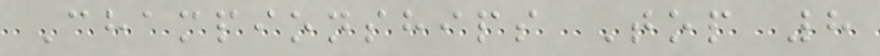Championships Top 8
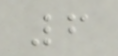6
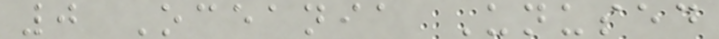0 Oceania Unused
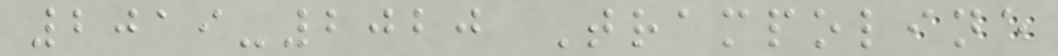2019-2020 Trampoline
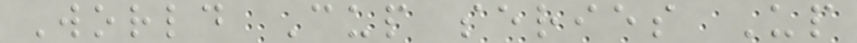World Cup series Up
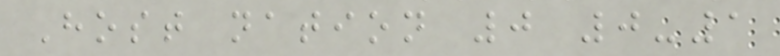Host nation 0 0-1
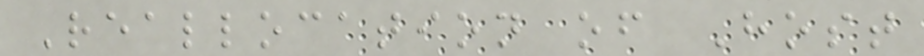Reallocation of Host
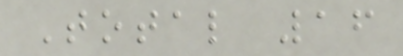Total 16
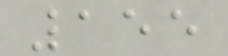155
